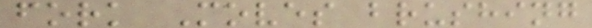fork Moves brushing
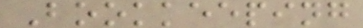Bookkeeping
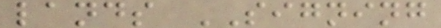lands SIGNING
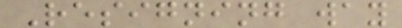Resigning way
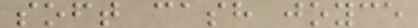soft cash joyce
